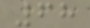68
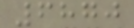6870
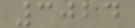3024
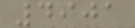4901
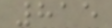815
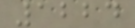1224
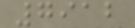7912
